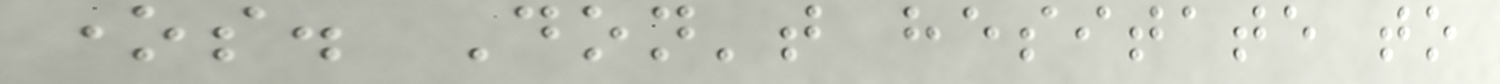ones. Don't hesitate to
